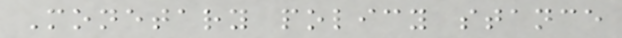Monetary policy stance
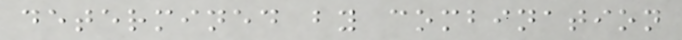determined by combination
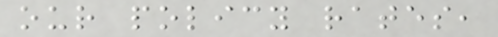our policy rates,
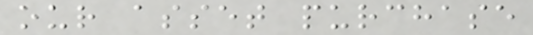our asset purchase
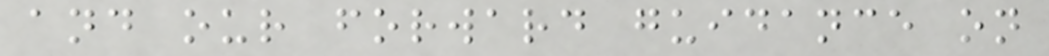and our forward guidance on
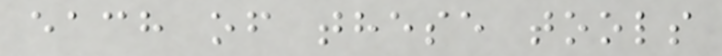each of these tools
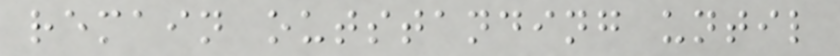remain outstanding until
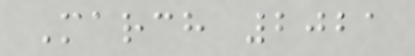March 2021
